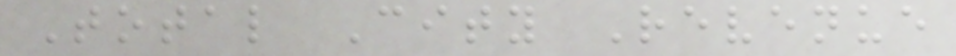Total City Revenue
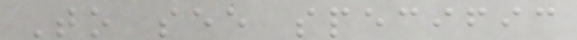To see specific
